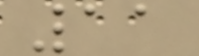11
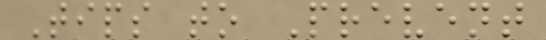Tips to Prevent
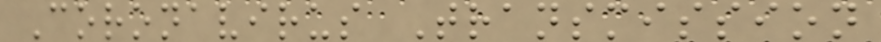Coronavirus Transmission
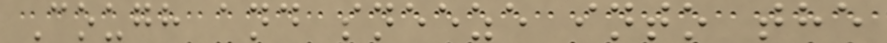Cough and sneeze into the
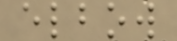elbow
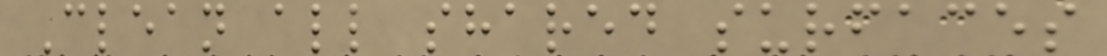Clean all shared surfaces
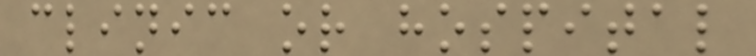clinic or hospital
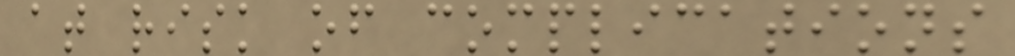at risk of complications
